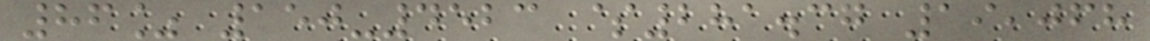86% 150-4523 $281.37 19,068
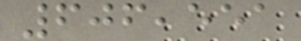606,551
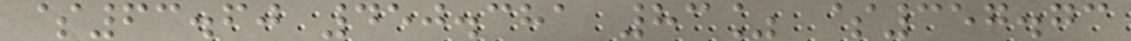$63.60 450.381 83% $357.73
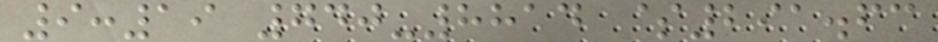9:19 740-8814 $291.63
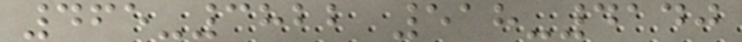465-3822 518-4140
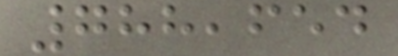788,654
